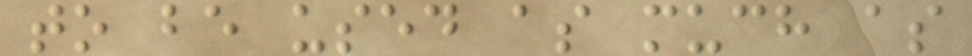to be used as much as
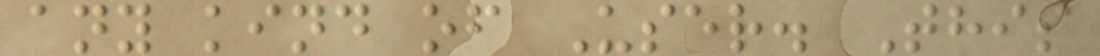any kind of User. This
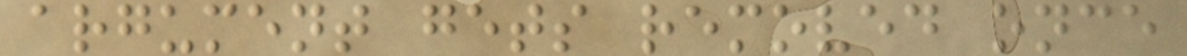argument gets removed once
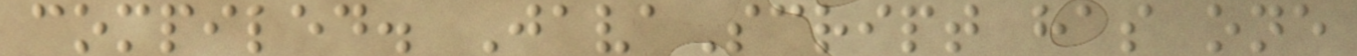compiled. JavaScript has one
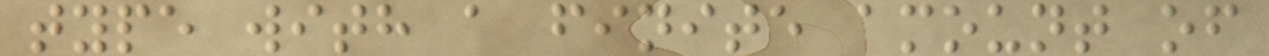type with a finite amount of
